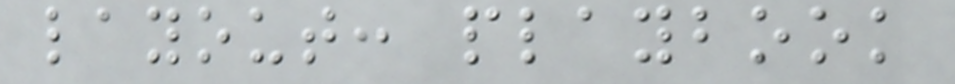layout: playbook
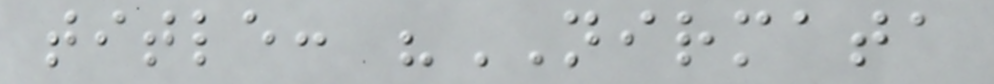title: "NIRMATA
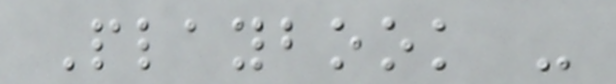Playbook -
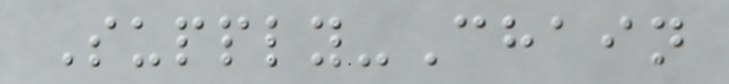Supply-Chain
